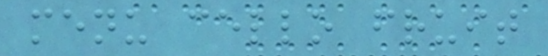menu cello fruit
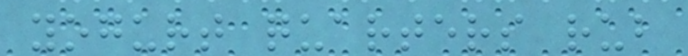yogurt quarters rub
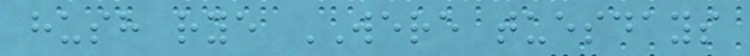hush rye WERE tuesdays
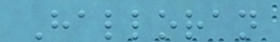Halloran
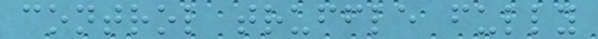control truffle fully
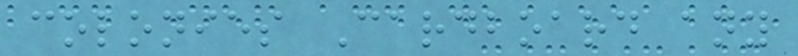colonies Cardboard any
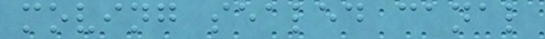moving sealed canal
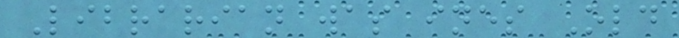Librarian was ines Old
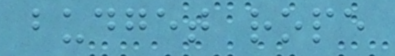budget rope
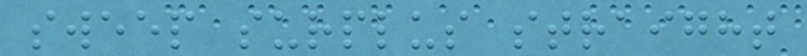sweep surplus straight
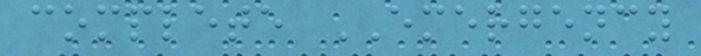complete EMERGENCY
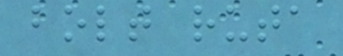bolt ruta
